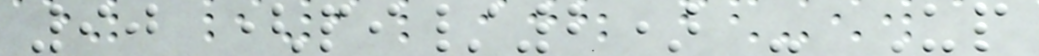90 (pi/2) - Up
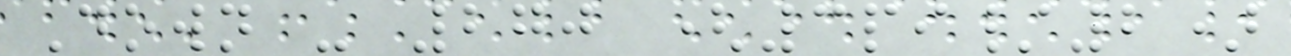Down - 270 (3pi/2)
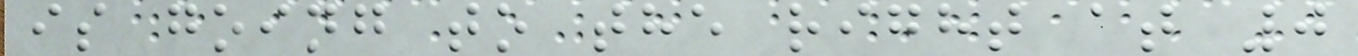is going to the right at 0
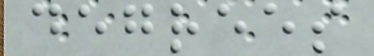degrees
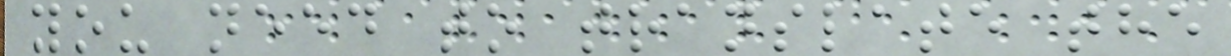you need to translate the
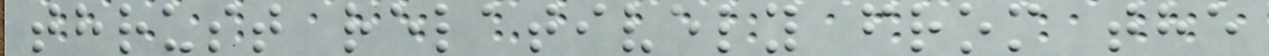thrust relatively from the
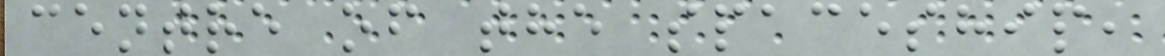centre of the spaceship,
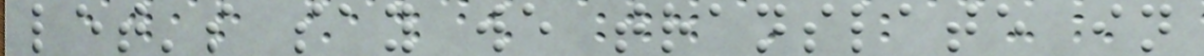let's say we translate in
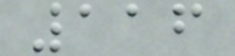116
